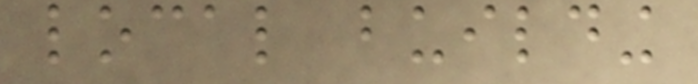local building
